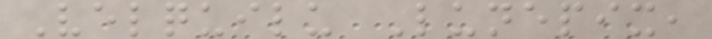Velquilu Lunepix,
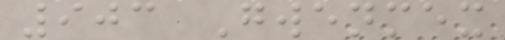903 Gwenmex
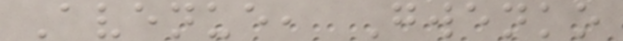Avenue, Gwenko
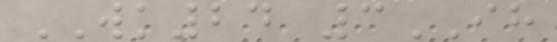WK24 3IH
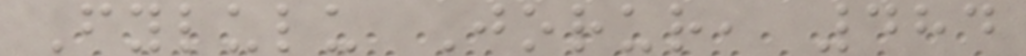Fylulu Jorur, 484
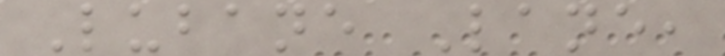Lubane Lane,
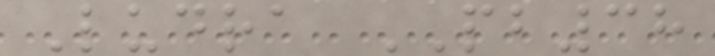Ludra PB38
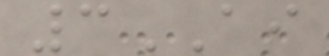3AI
